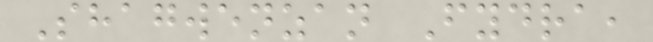Shagwenzan Fydra,
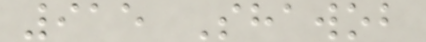915 Shawob
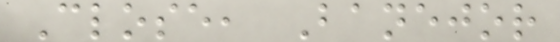Close, Banejor
